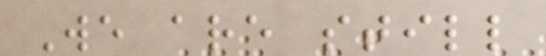We are still
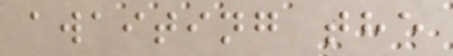awaiting the
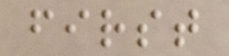first
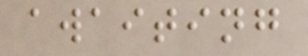awaiting
